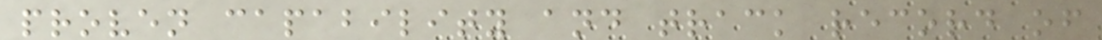proven capability and track record of
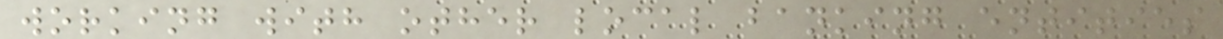working with other local banking entities
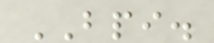BPI.
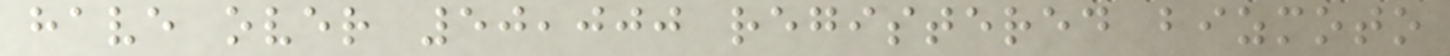have over 50,000 registered bizmoto
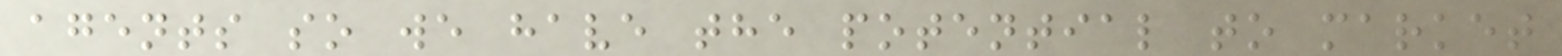agents so we have the potential to market
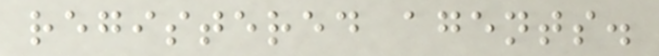registered agents.
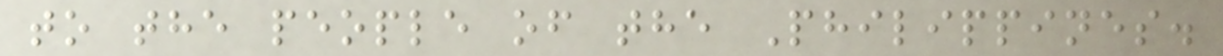to the people of the Philippines.
